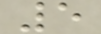5
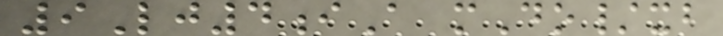9Lj4iA mDo/xb
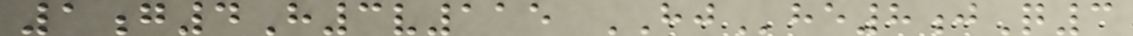1g4H3v115 HJhe8jQ3
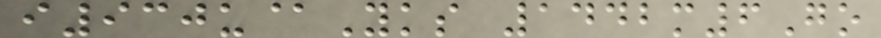i930u@Yks 1442m6Go
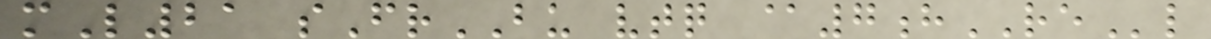mL21 sFrBU vtq @7hREl
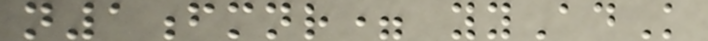n1fmnr= yyAdK
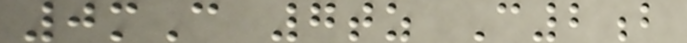0mC 7tz C2b
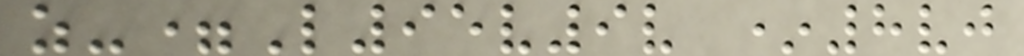z-=L95v9v *8vj
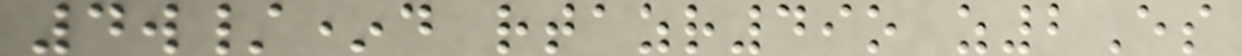4w/*d rtazr49o z2Es
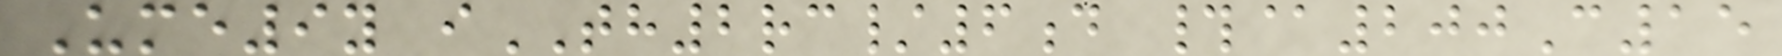Ume9y iTH2rc/6d #@200C15
